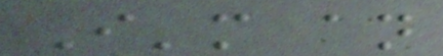I'm an
